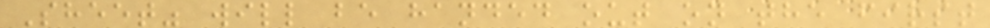Sheet" will be handed out on the first
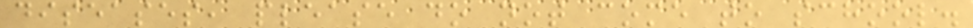diseases, please do not come to school.
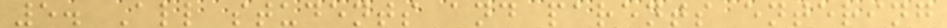5. All students and parents entering
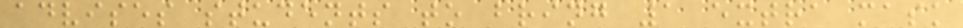advises students to bring 1 extra mask
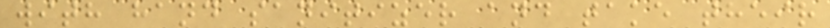with hand sanitizer and take their
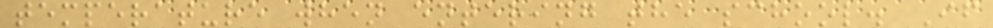temperature when entering the school. If
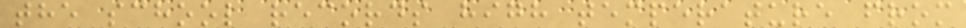the school records high temperature from
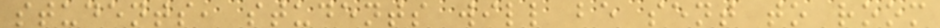students, students will be sent to room
